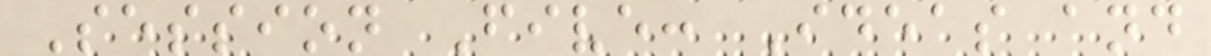Session Five: Ideas and
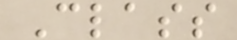Class
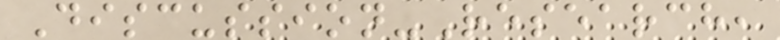Discussion-Research,
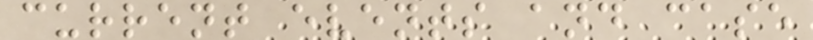current events and case
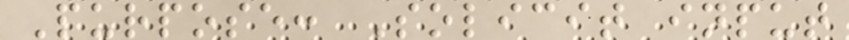Purpose: Solicit input
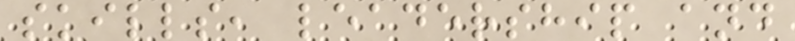skills, leadership and
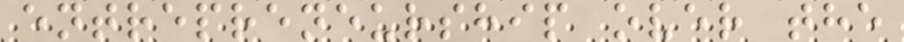entrepreneurship over the
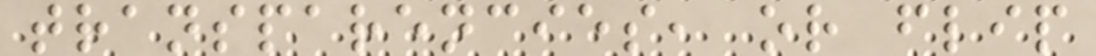transparencies, or flip
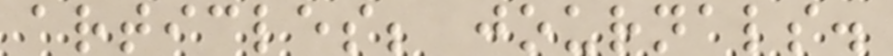articles; journals.
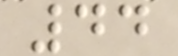44
